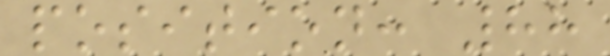position: 88
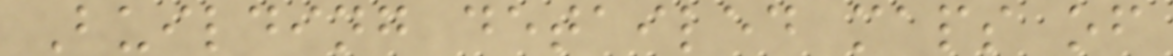Building detailed maps of
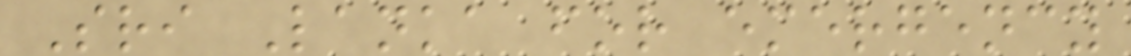Sri Lanka for emergency
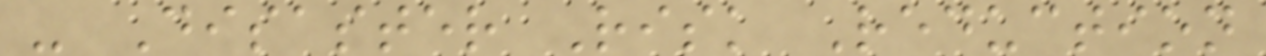- Disaster Risk Reduction
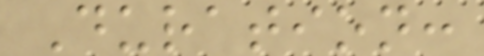Duration:
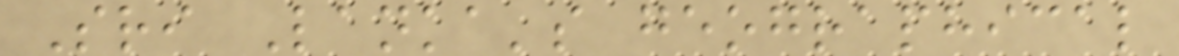Sri Lanka's geographical
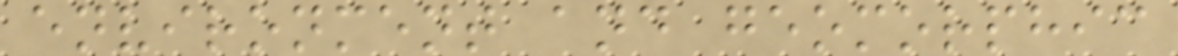environment and geomorphic
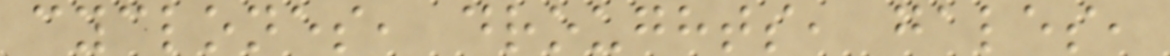cyclones, droughts, gales,
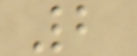2
